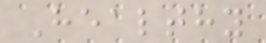Healthy
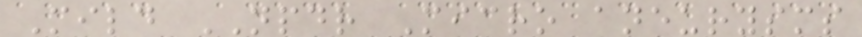Mild NPDR Micro aneurysms
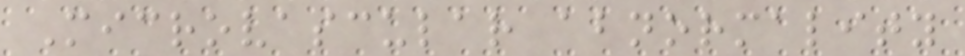Microvascular abnormality
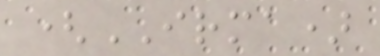(IRMA)
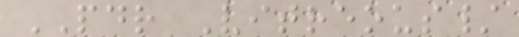PDR Vitreous/
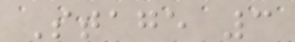Stage 3
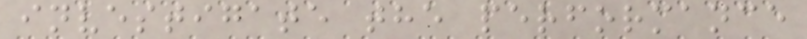investigate the performance
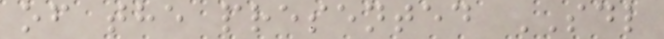of the presented SDL
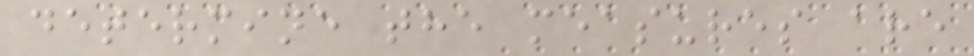determine the measures are
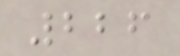226
